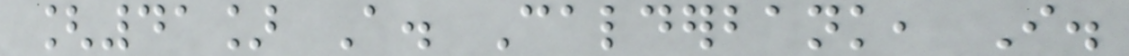[41] A. Calderbank, I.
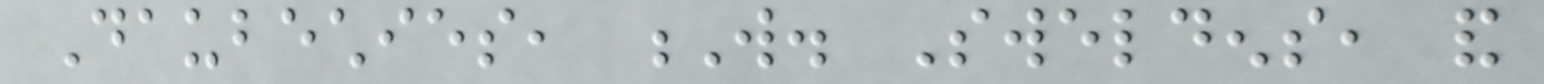Daubechies, W. Sweldens, and
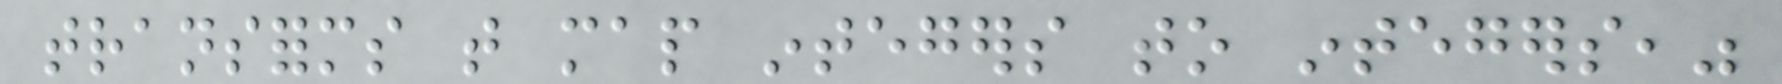transforms that map integers to integers,"
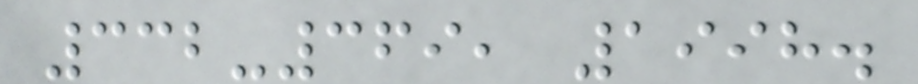332-369, 1998.
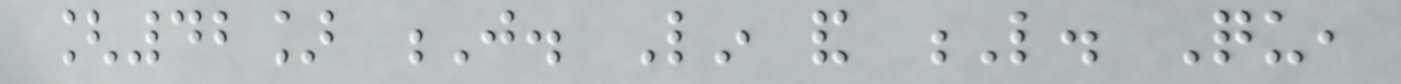[42] J. Lin and L. Qu,
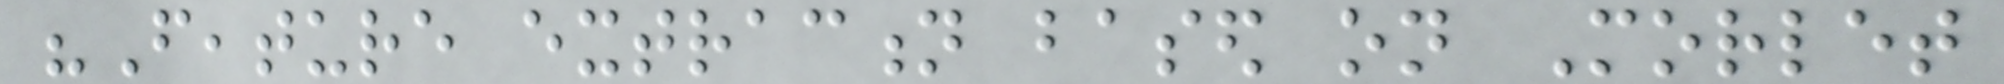"Feature extraction based on Morlet
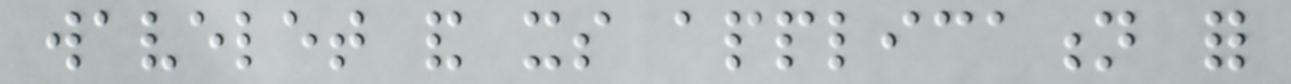wavelet and its application for
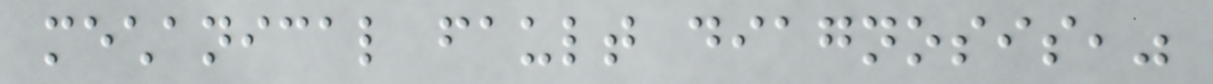mechanical fault diagnosis,"
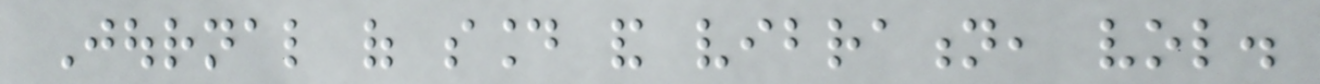Journal of sound and vibration, vol.
